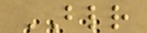BLR
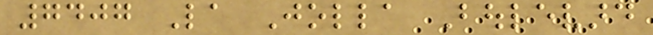7407 La Jolla Boulevard
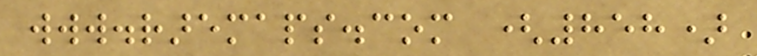www.raremaps.com (858)
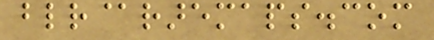blr@raremaps.com
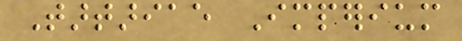Tartariae Imperium
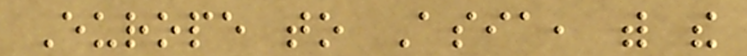Europe to Asia, with the
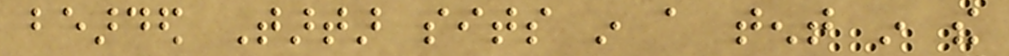bearded Tartar sits in a tent in the
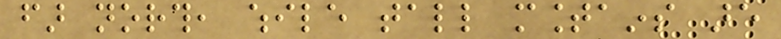far north, while tall mountains are
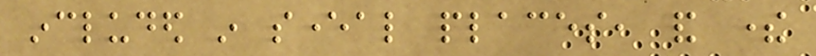included in several places, and there
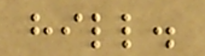hill.
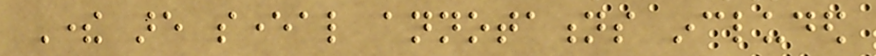There are several annotations included
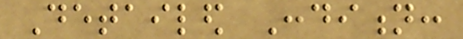Detailed Condition:
